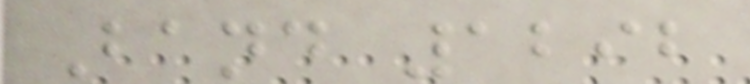Band 1292
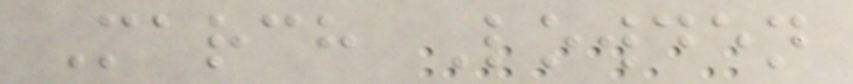March Lowden
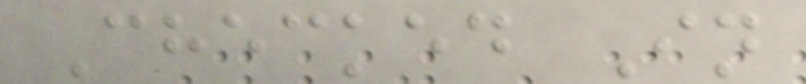Checked In
